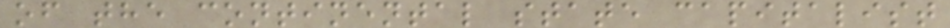of the continental state capitalist
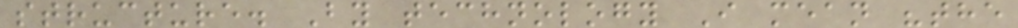structure. By technology I mean "the
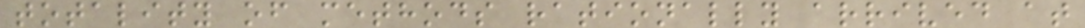totality of methods rationally arrived at
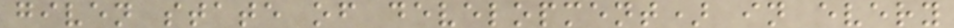given state of development) in every
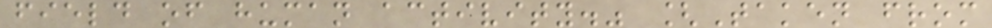field of human activity." [Taken from
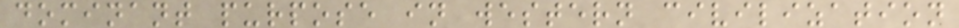dominant purpose in western civilization
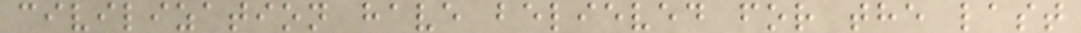civilization have believed for the last
